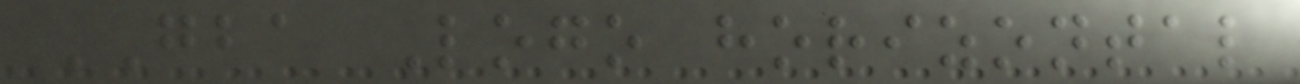GBA Logo horizontal
